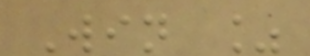Win %
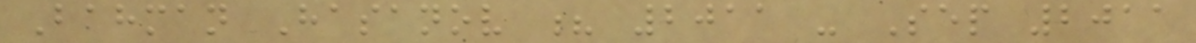Bahman Hasanov ? 2011 - Sep 2011
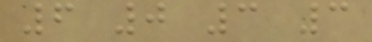6 0 3 3
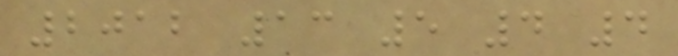2012 13 5 4 4
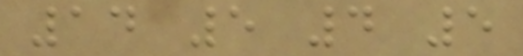14 5 4 5
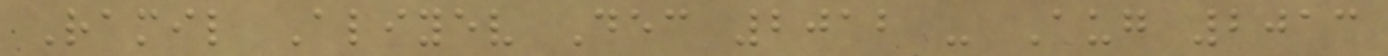Ramil Aliyev Dec 2012 - Aug 2013
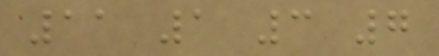11 1 3 7
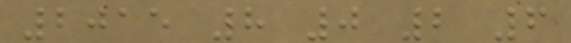2015 8 0 2 6
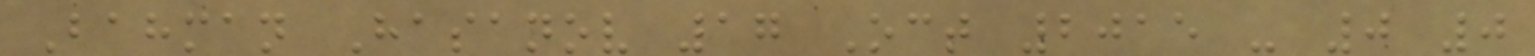Bahman Hasanov 17 Oct 2015 - 0 0
